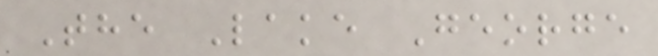The Lake George
